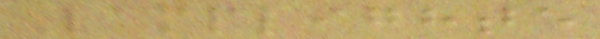Lamplighte
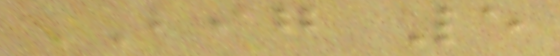BIG 5
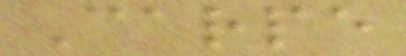Carpe
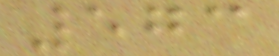573
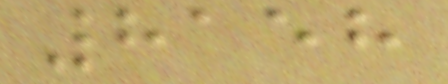8158
